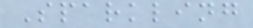Sparkling
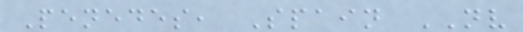Penedes, Spain NV
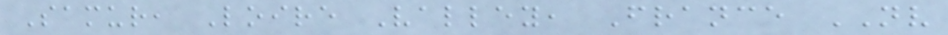Samur, Loire Valley, France NV
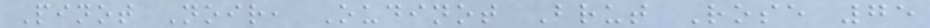Pinot Noir, Oudinot Brut Rose 75
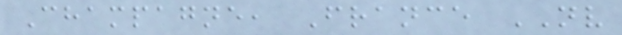Champagne, France NV
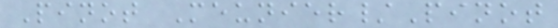Pinot Meunier/Pinot
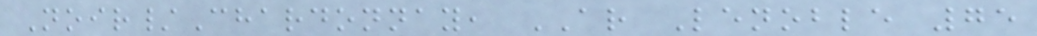Noir/Chardonnay, AR Lenoble 75
